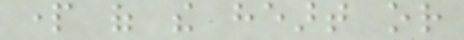part of the heart or
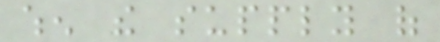when the supply of
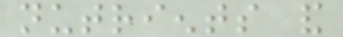nutrients and
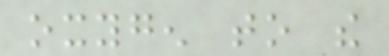oxygen to the
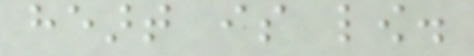heart is low.
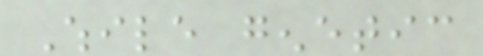While genetic
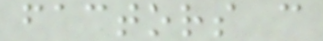factors can
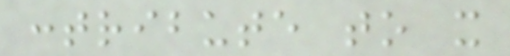contribute to it
